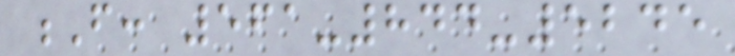F: 561-844-5245
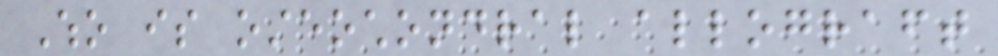Who is osteochondral allograft
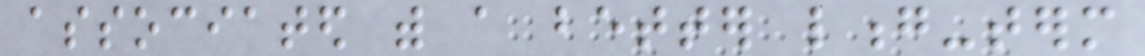associated with a better long-term
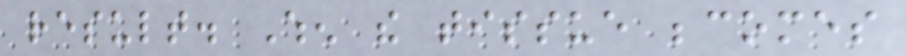result. When the tissue becomes
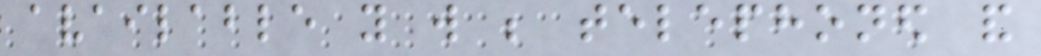available you will be telephoned and
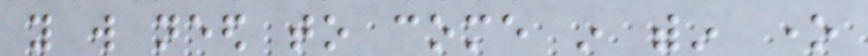you will need to come in within one
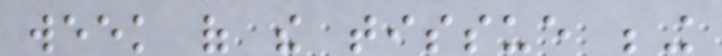week of the tissue being
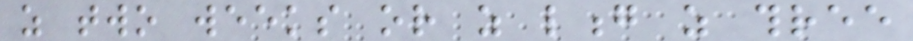as two weeks or as long as three
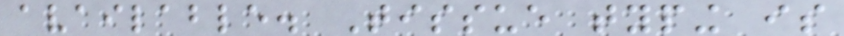available. Tissue typing is
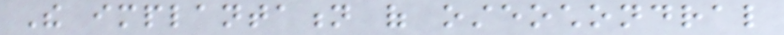The implantation of osteochondral
